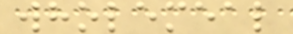wholemeal
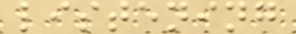listening
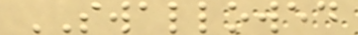SWALLOWED
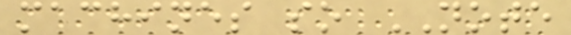machines so NOTE
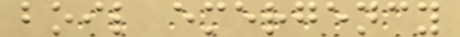boil emergency
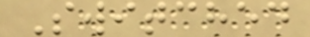Switched
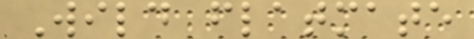Wild flatmate
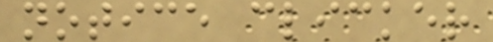notice clicker
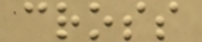cross
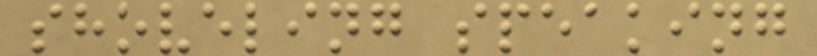shoveling speaking
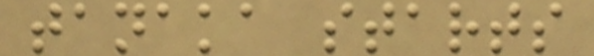tanaka starts
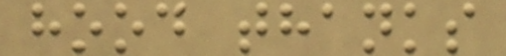hood thanks
